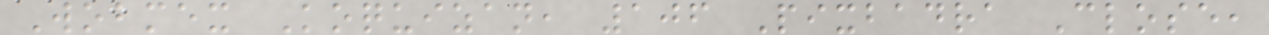Wobmex Koquizan, 106 Pixbadra Close,
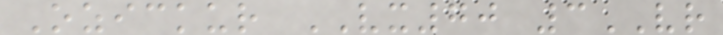Ozickur VX70 3VR
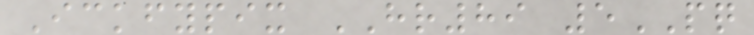Ickfypix HR89 5PQ
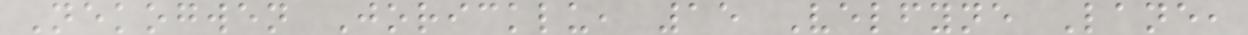Nekogwen Joricklu, 15 Velfyne Lane,
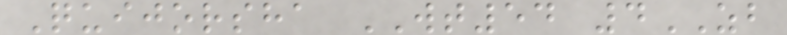Quijorsha WT54 4ZB
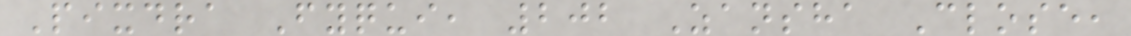Pixdra Fyqui, 202 Zansha Close,
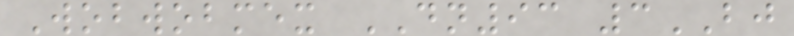Wobwobmex DN93 3BJ
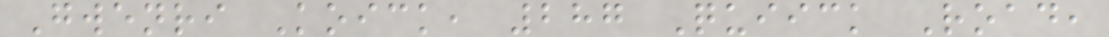Gwenri Koick, 287 Quiick Road,
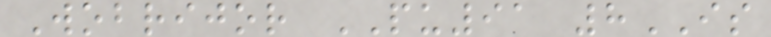Wobrijor PU91 8IS
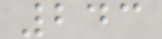243
